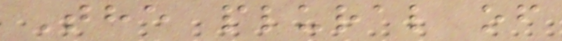The plural of
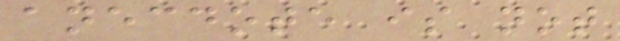anecdote is not
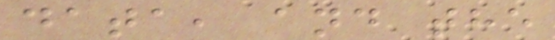data, and the
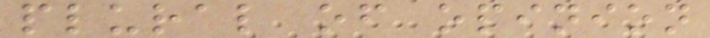plural of opinion
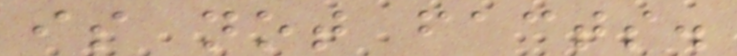is not facts.
